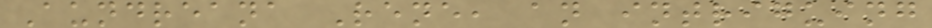Aundreana Rene, an intriguing
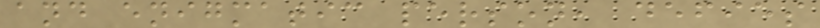and enigmatic person, defies
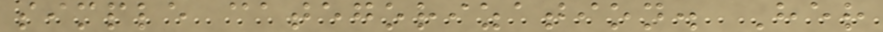simple categorization. Her
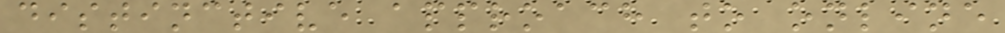distinctive approach to online
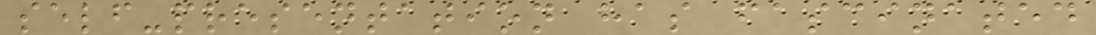self-presentation has fascinated
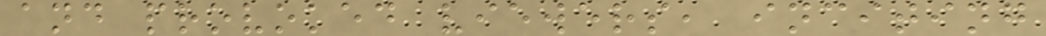and provoked viewers, inciting
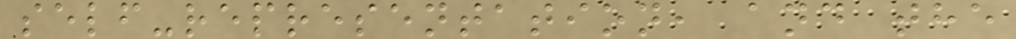self-representation, and the
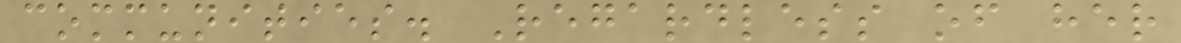communities. Regardless of her
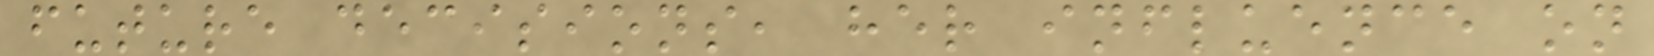future decisions, her influence on
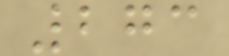273
